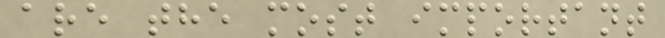are the most important
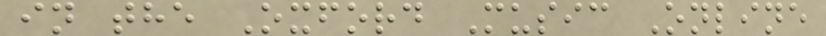in the Oxford Music Online
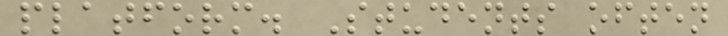platform. Students often
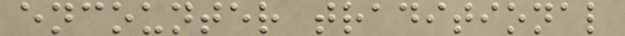encounter traditional
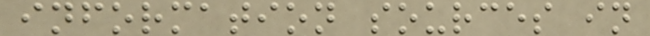information sources in
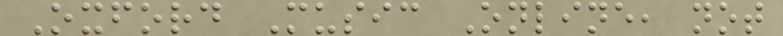Oxford Music Online, not
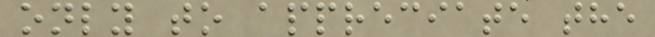only to appreciate the
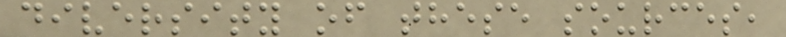diversity of these sources,
